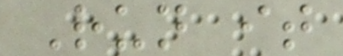Run it
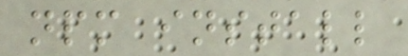npm install
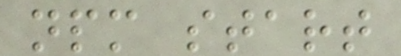npm start
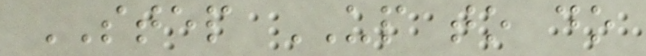STEP UP to do
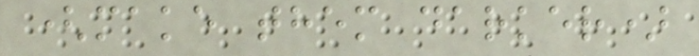(make them darker)
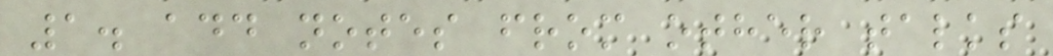1. add notes from other talks
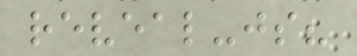reveal-js?
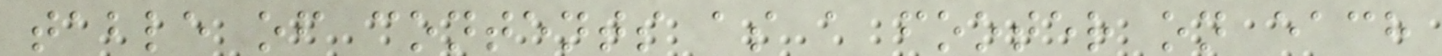table of contents as a footer on each
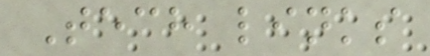Tech links
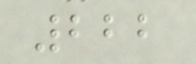222
